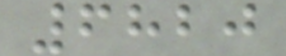6820
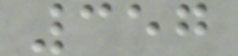357
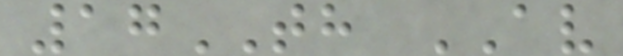17TH AV
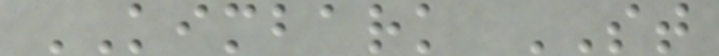KIMBARK ST
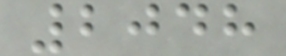2048
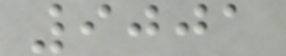9001
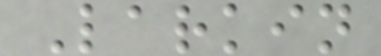Larkin
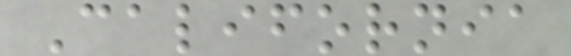California
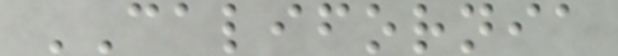CALIFORNIA
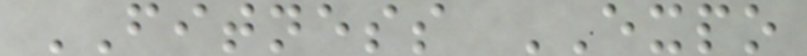FITNESS EXPO
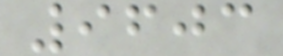9603
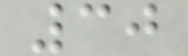30
